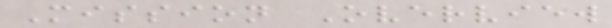Mission Overview
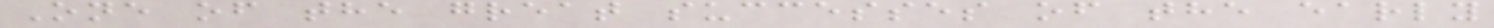One of the great successes of the early
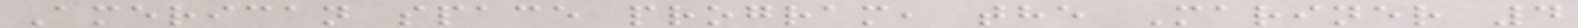American space program, the Mariner 4
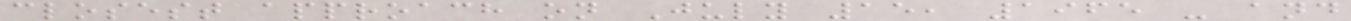closest approach on July 15, 1965 - and
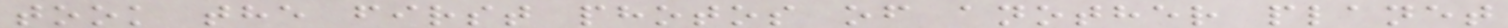took the first photos of another planet
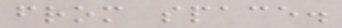from space.
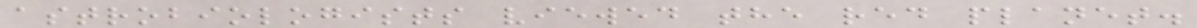astrobiologists viewed the red planet.
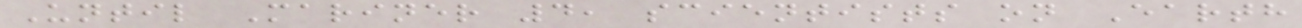Until Mariner 4, scientists on Earth
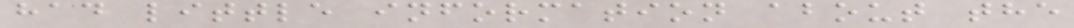had little information about the
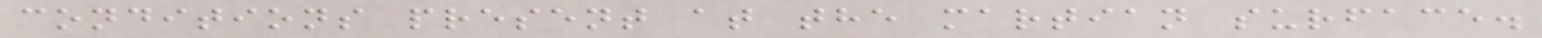conditions present at the martian surface.
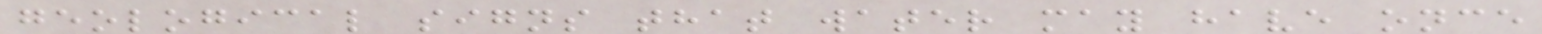geological signs that water may have once
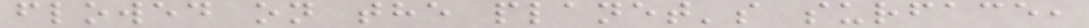flowed on the planet's surface,
